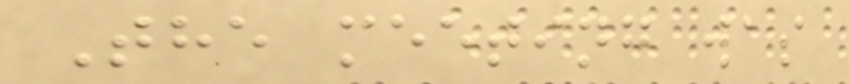The meeting was
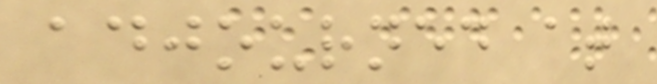adjourned at
